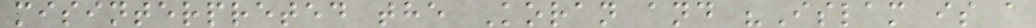misinterpreted the Koran and "Islam is a
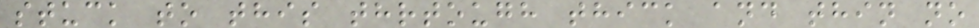stuck to this thrtough thick and thin no
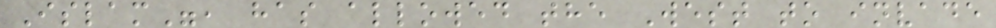Islam", has allowed the West to invade
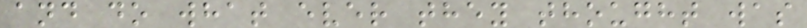and do what ever they thought was
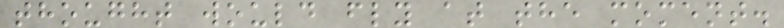thought would fly at the moment.
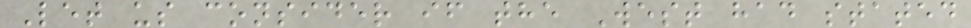Let us consider if the West had stated
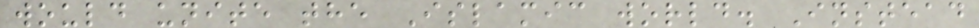would unite the Islamic world. Instead
